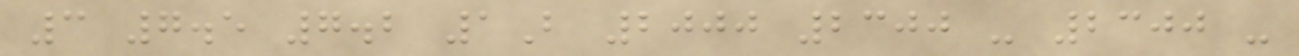3 7.5 7.2 1B 2000 2300 - 2300 -
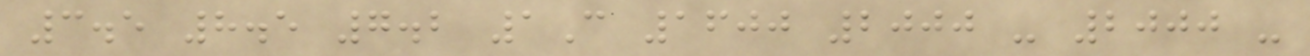3.5 8.5 7.2 1C 1600 2000 - 2000 -
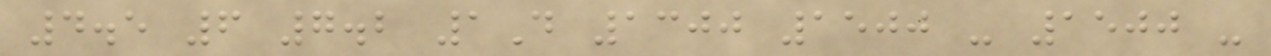4.5 6 7.2 1D 1300 1500 - 1500 -
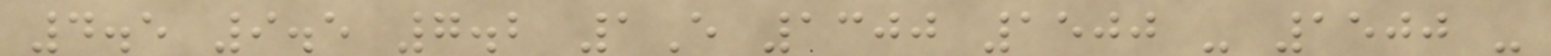4.5 9.5 7.2 1E 1300 1500 - 1500 -
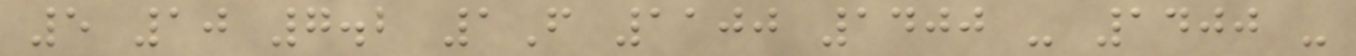5 10 7.2 1F 1100 1400 - 1400 -
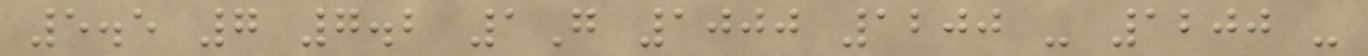5.5 7 7.2 1G 1000 1200 - 1200 -
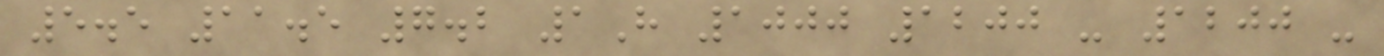5.5 11.5 7.2 1H 1000 1200 - 1200 -
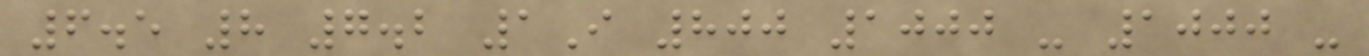6.5 8 7.2 1I 800 1000 - 1000 -
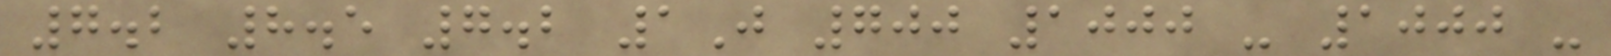7.2 8.5 7.2 1J 700 1000 - 1000 -
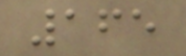165
